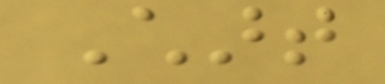Chart
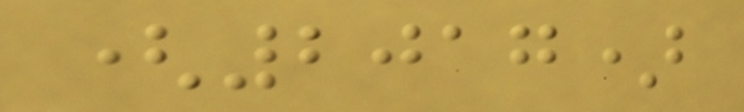(2017)
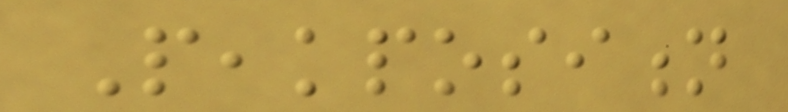Peakposition
